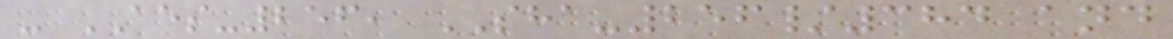- AES-256, SHA-256/384 and
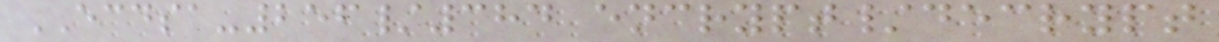ECDSA-256/384 encrypt/decrypt
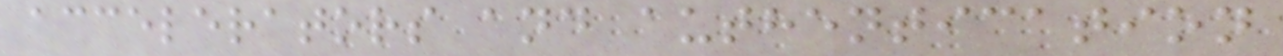accelerators and authentication
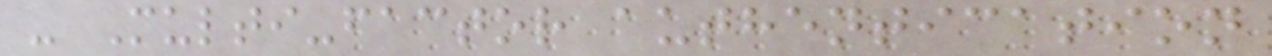- Multi-factor authentication
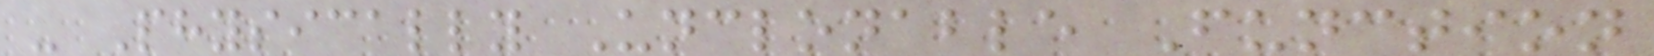- Physically Unclonable Function
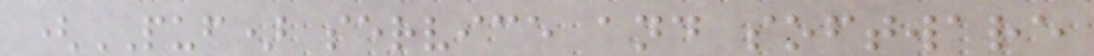(PUF) service and software
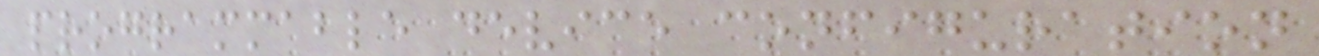programmable device configuration
